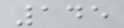145
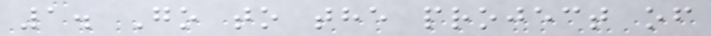1. Go to the project of
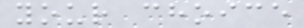your choice
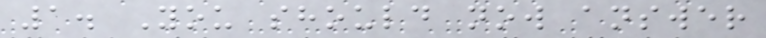1. You should now answer
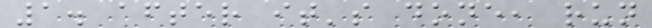1. after it's done, run
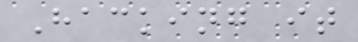Hacking it
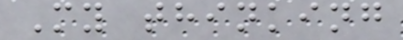My thinking
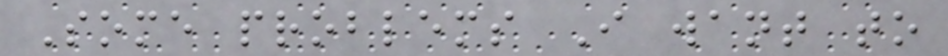Some problems I want to
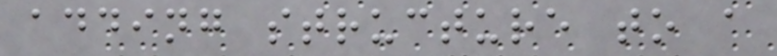adding structure to a
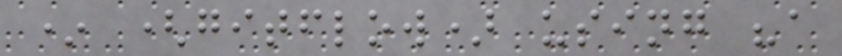* (gitflow) using "a
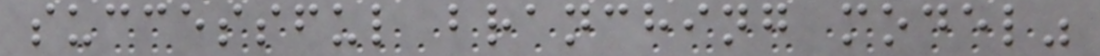successful branching model"
